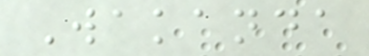Wakanda
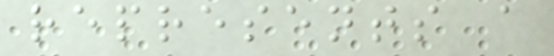represents a
